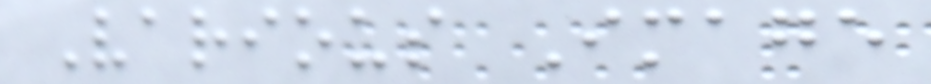Various Image
